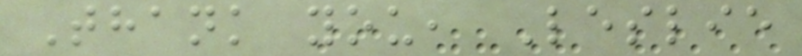Thank you, Leslie
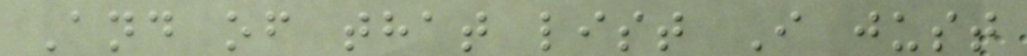And of that list I just
